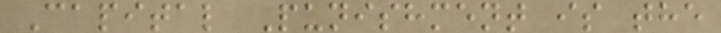Capital Punishment is the
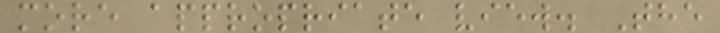more appropriate view. The
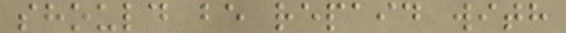should be repaid with
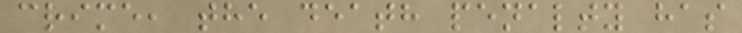crime, the death penalty has
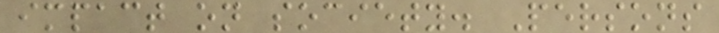impact on society. Persons
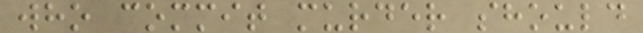who commit murder should
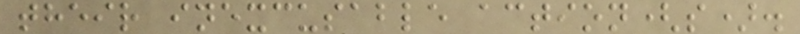their inexcusable action(s).
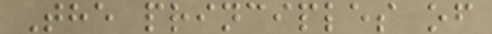The principles of
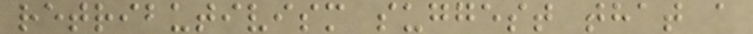retributivism suggest that a
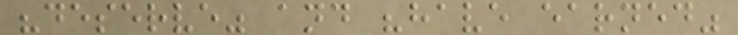"deserve" and "have earned"
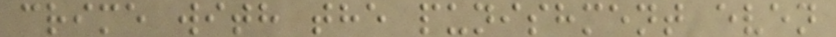crime with the punishment even
